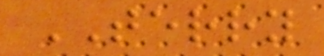TERRY
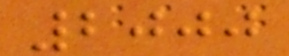2000
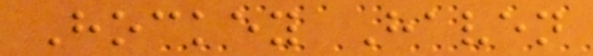Hockey Haven
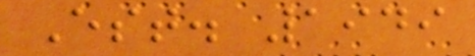Est. 1949
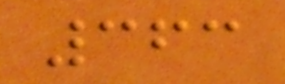363
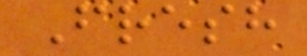Fresh
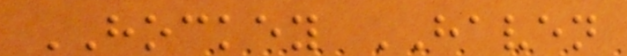HOCKEY HAVEN
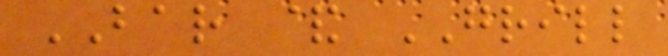BAR & GRILL
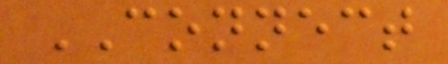CONNECT
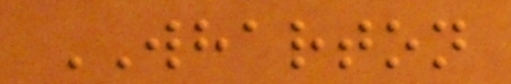WHARTON
